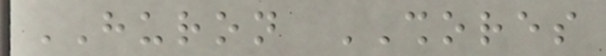HURON SHORES
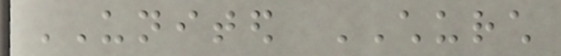UNITED CHURCH
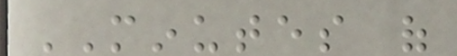MINUTES of
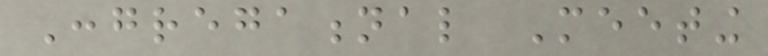Congregational Meeting
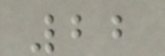22
